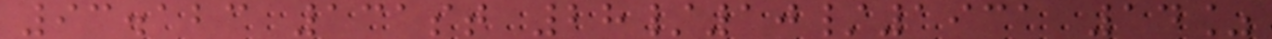93.123 131st 28/10/1931 14%
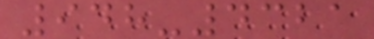948-4321
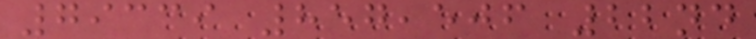79339 857,506 22nd
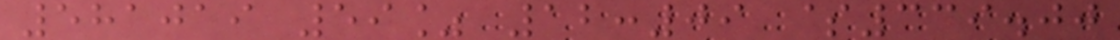581019 59% 12:09 $339.00
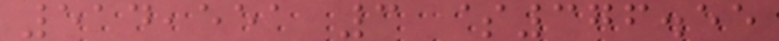514,551 3 $376.55
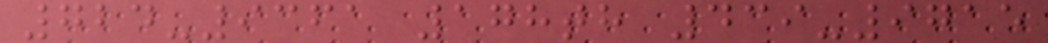724-9361 178th 439-9715
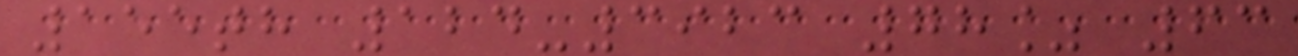155th 124-3923 78% 63
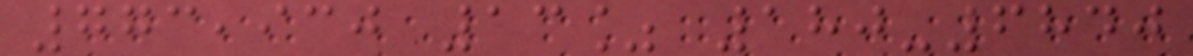773,930 13% 180-6840
